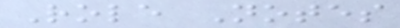Role Notes
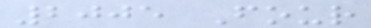2005 Four
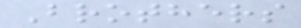Brothers
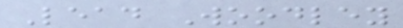Lead Woodley
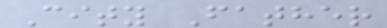City Father
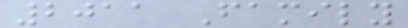2011 Family
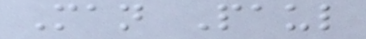Man Paul
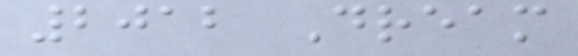2012 Dream
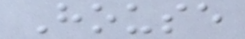House
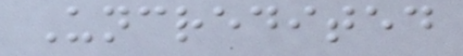Uncredited
